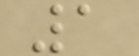1
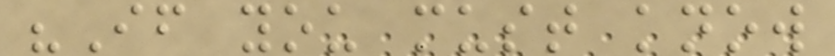"If you must know
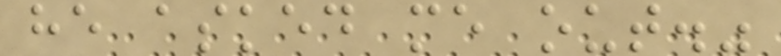he asked me out."
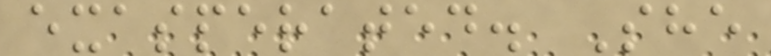exasperated. She
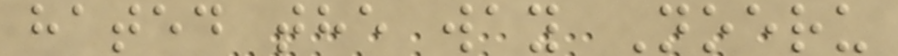hated the way Noeru
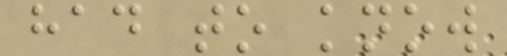had to know
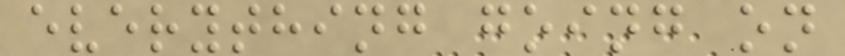everything going on
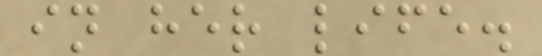in her life.
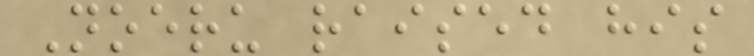Noeru raised his
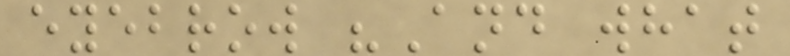eyebrow "And what
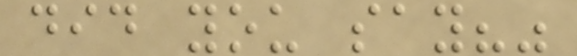did you say?"
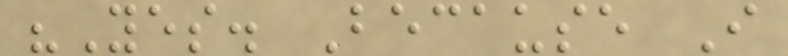"Yes. Because I
